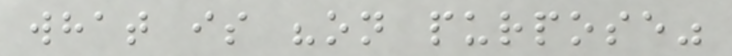what is "on purpose"
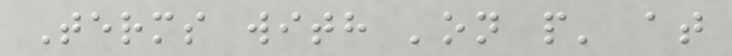Terms with 'on p' at
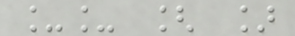__ [ ]
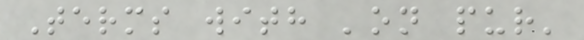Terms with 'on pur'
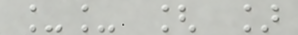__ [ ]
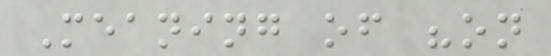Meaning of "on
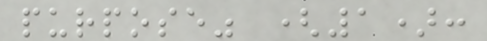purpose" (1):
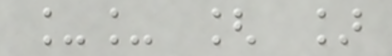__ [ ]
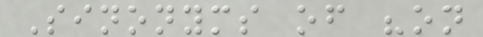Sinonyms of "on
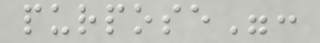purpose":
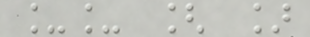__ [ ]
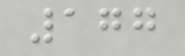177
